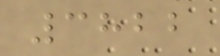3822
